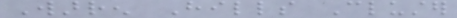Warren Hills Cluster
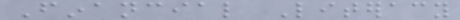Financial Literacy
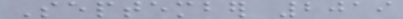September 2019
